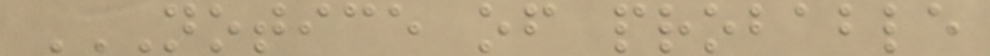NOTICE OF PROBABLE
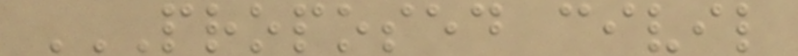PROPOSED CIVIL
